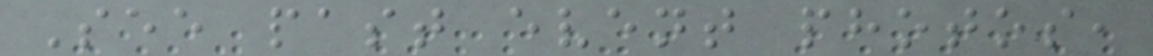See past event photos,
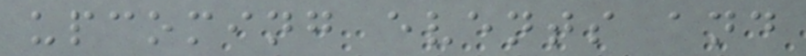upcoming events and
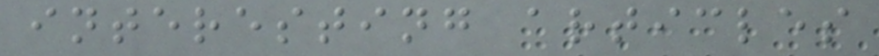interesting articles
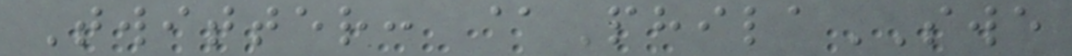Twitter: @PhilaSWE
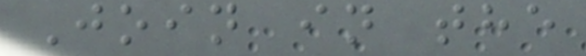Join in the
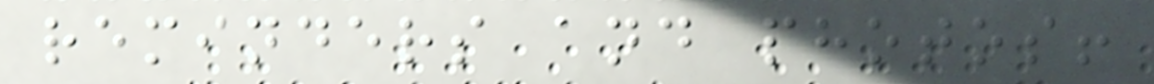reminders and photos!
